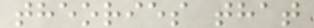theories that
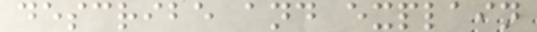describe and explain
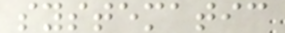systematic
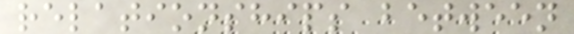relationships between
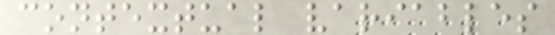contextual variables
